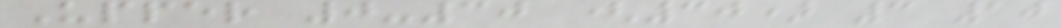Upper 0-30 (30) 3 10
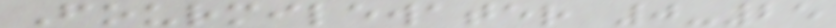Fourmilewater 0-25
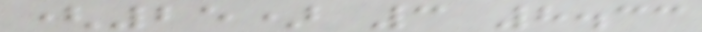(25) 3 8.33
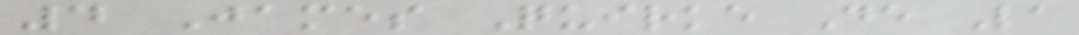4 James Quirke De La
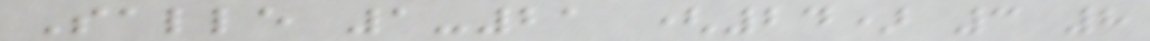Salle 1-21 (24) 3 8
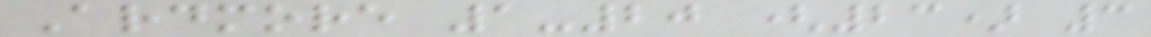Ardmore 1-20 (23) 3
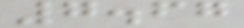7.67
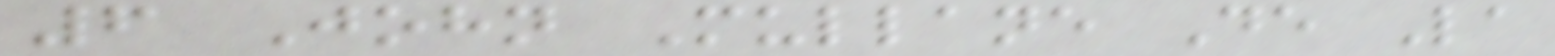6 John Mullane De La
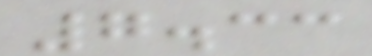7.33
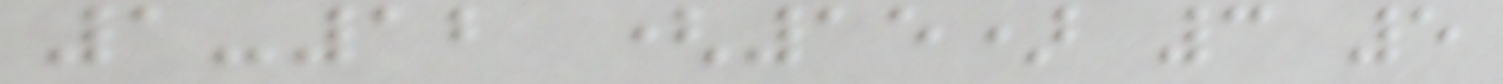1-12 (15) 3 5
